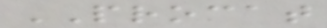PROCAT
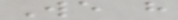We have
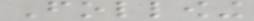Following
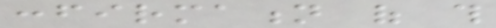confirmation of this
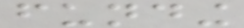funding
